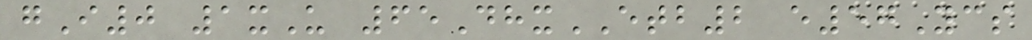gI0 1xU 65DhxETB2 e57Ycs
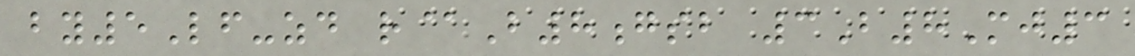by5Lf-zd r@B8gsb 3B8Mj3
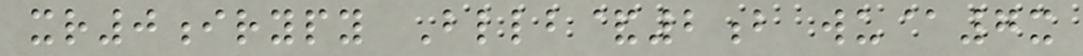xr0irypy Bllb&2b wu@7x
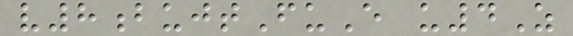v8bujtFuE u4Z
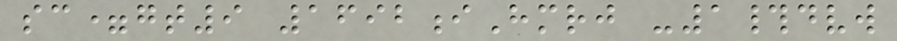sc=gt9 1692iHmrj -1#dvw
